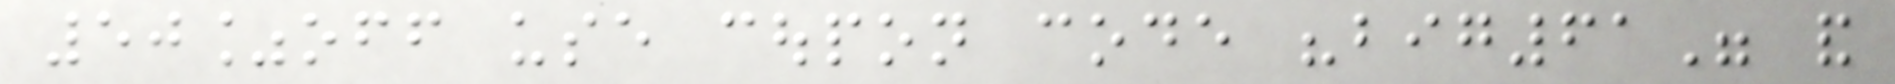50%off use coupon code "big61" and
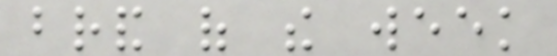brand of the week
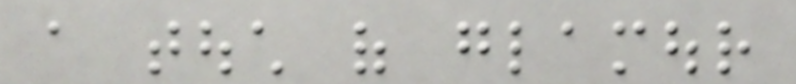a touch of glamour
